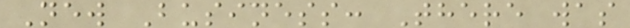New Business: There was
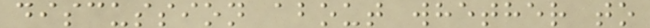discussion about whether to
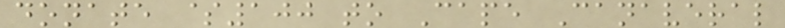donate $100 to Cape Canaveral
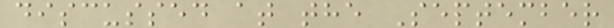discussed at the September
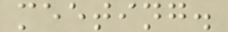meeting.
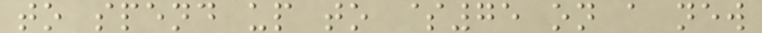to spend up to $75 on a new
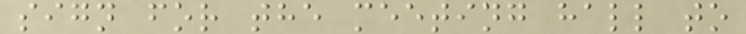sign for the meeting hall to
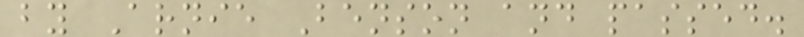by Arnie Benson and passed.
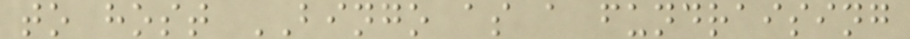to host BINGO as a fundraising
